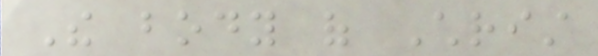The body of Christ
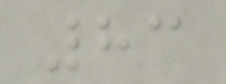83
